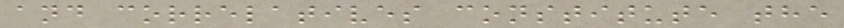and correlatives constitute the
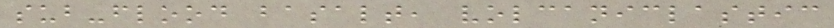sub-flood basalt, volcaniclastic
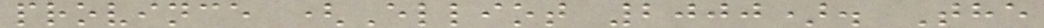province (Elliot 2000). The
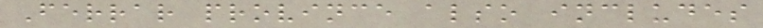Ferrar province also includes
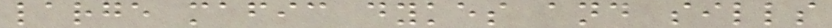large mafic dykes and sills
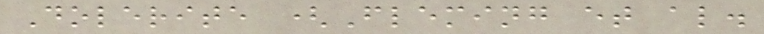Dolerite (Fleming et al.
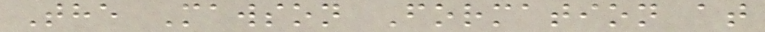The Mawson Formation at
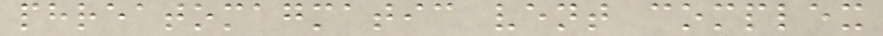phreatomagmatic vent complex
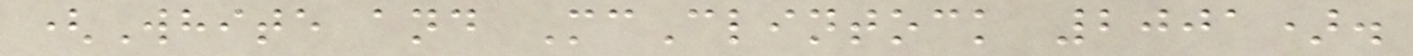(White and McClintock 2001).
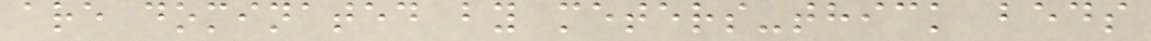are dominated by meters-thick beds
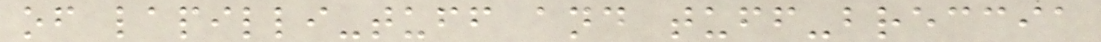of lapilli-tuff and tuff-breccia
